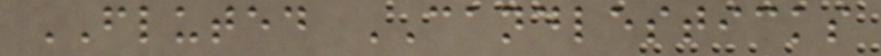FLUTED CANDLESTICKS
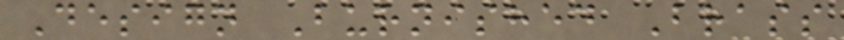Design Burnished Brass
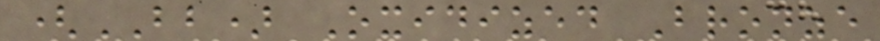(BB) Oxidized Bronze
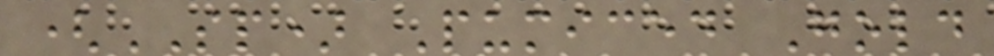(SP) Pumiced Gold
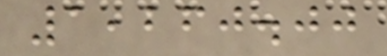1,260.00
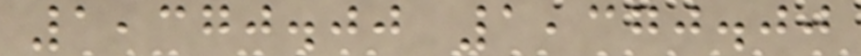1,370.00 1,370.00
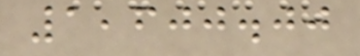1,600.00
